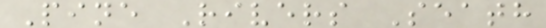Pine Rivers Seath
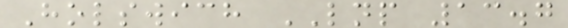Holswich LNP 13.7
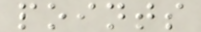points
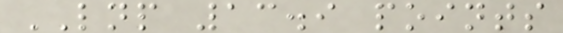LNP 13.9 points
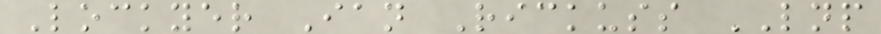Lockyer Ian Rickuss LNP
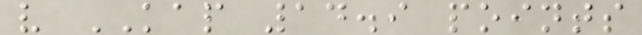v KAP 14.9 points
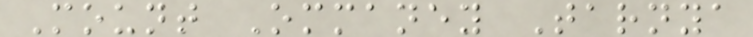Mount Ommaney Tarnya
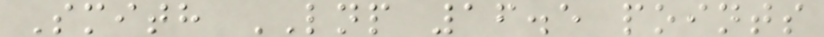Smith LNP 16.5 points
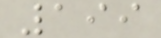199
